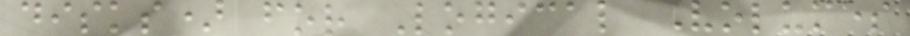disks) for Logical Volumes
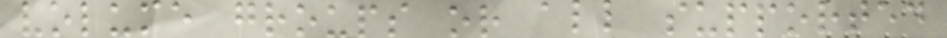volume groups or all supported
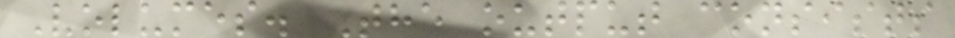Volumes. The output consists
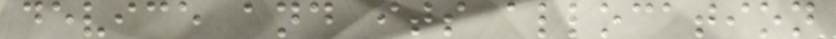device and its allocation
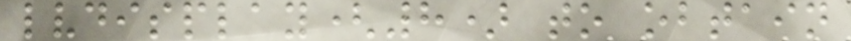lvdisplay(8) to obtain
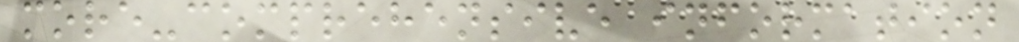more-comprehensive information
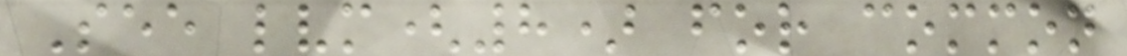See lvm(8) for common
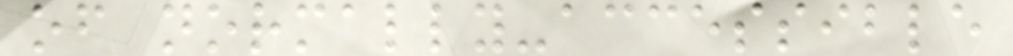of normally-accessible
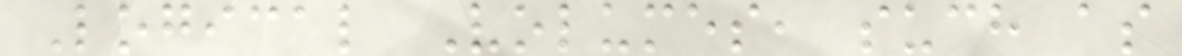Logical Volumes, such as
